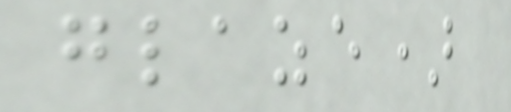glaze)
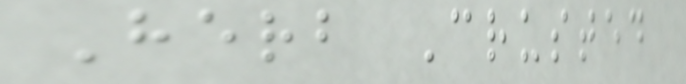Herb Crusted
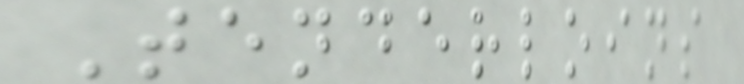Tenderloins
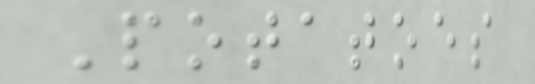Potatoes
